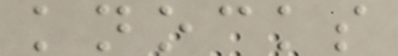knocks
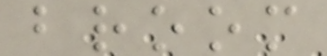broom
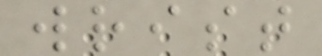wrist
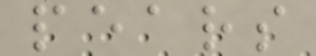pears
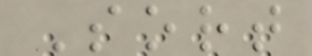Sort
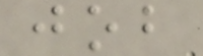job
